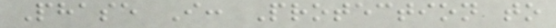Phase I: Protection to
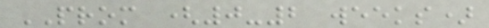PROM (0-2 weeks)
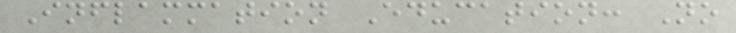Inflammation Education: No
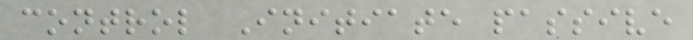control Initiate passive
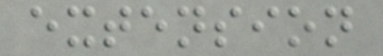extension
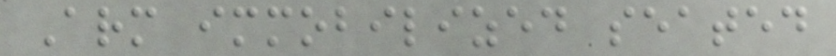Arm immobilized seated
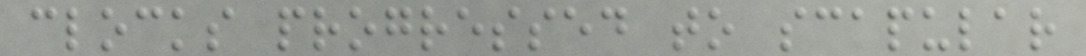clocks progressed to scapular
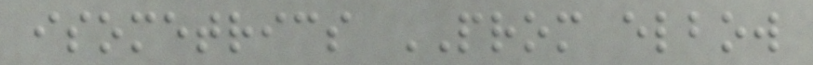isometrics PROM elbow
